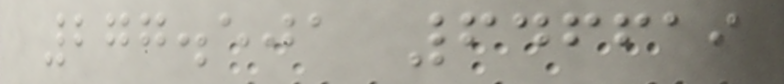277.501 646619
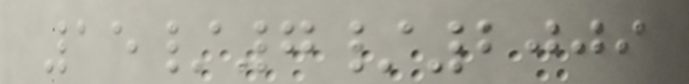15/7/2009
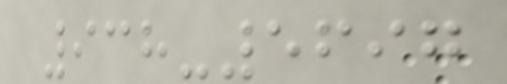938-5697
